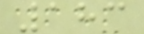183
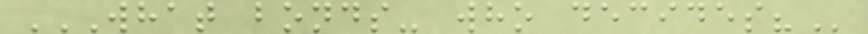WHAT BONDS- WHO DECIDES?
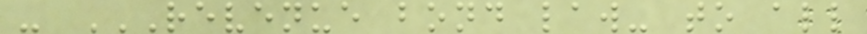- REVENUE BOND LAW- TO ALL
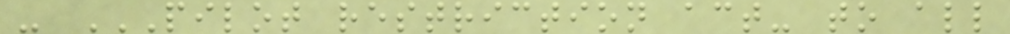- PILOT RESTRICTION ACT- TO ALL
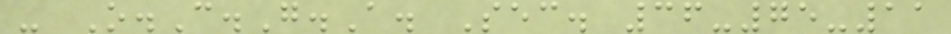- O.C.G.A. Sec. 36-75-11
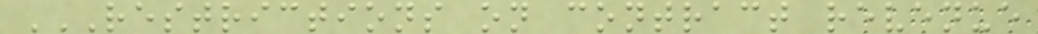RESTRICTIONS ON CONTRACT REVENUE
